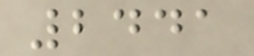2441
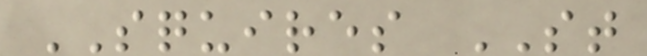SQUIRES ST
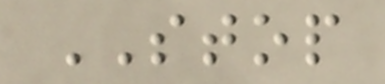STOP
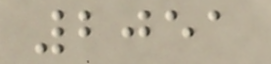2051
